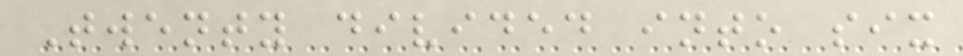Twenty divided into six
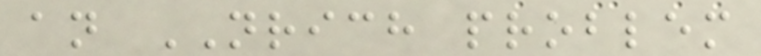an NRICH problem
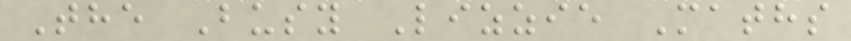The Busy Lizzie Maths
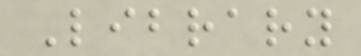Library
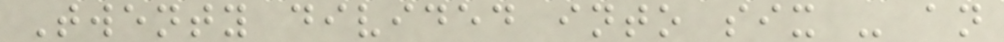Twenty divided into six - an
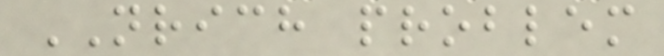NRICH problem
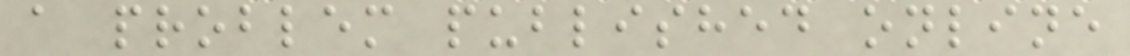a problem published online
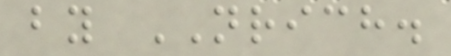by NRICH.
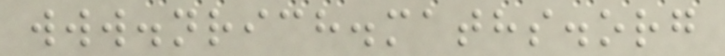www.nrich.maths.org
